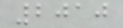2010
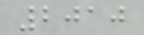2010
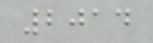2014
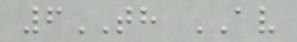6TH AV
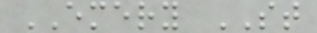EMERY ST
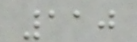110
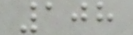108
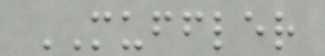MUFFLER
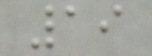19
